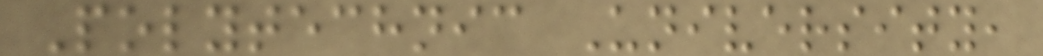Polytechnic University,
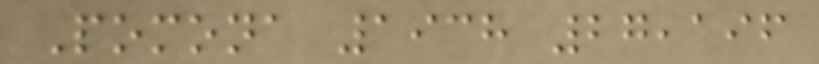Pomona 1938 27,196
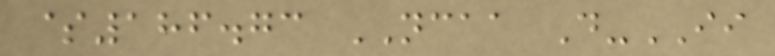$186.73 NCAA D-II
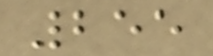255
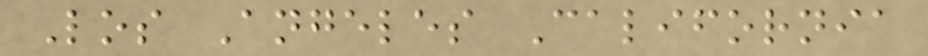Los Angeles California
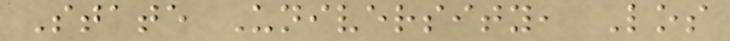State University, Los
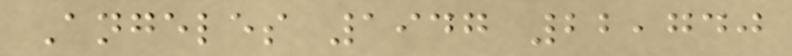Angeles 1947 22,740
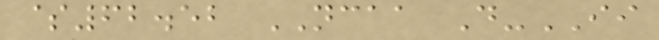$62.52 NCAA D-II
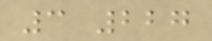3 227
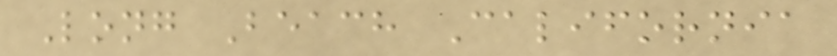Long Beach California
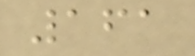161
